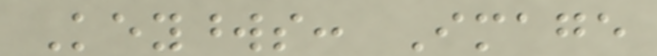Keywords: Image
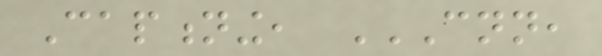Captioning, CNN,
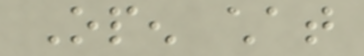Open chat
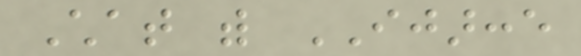Chat with IJARCCE
